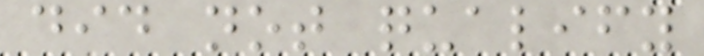did not qualify
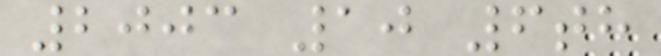2003 10 6th
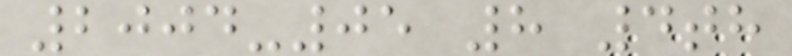2004-05 8 4th
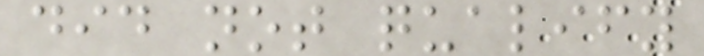did not qualify
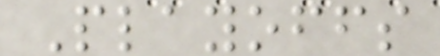Playoffs
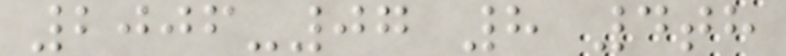2006-07 8 4th
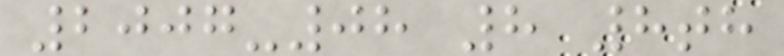2007-08 8 8th
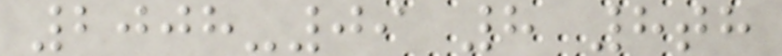2008-09 8 8th
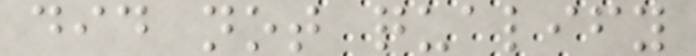did not qualify
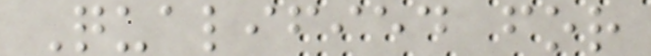Qualified for
